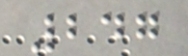247
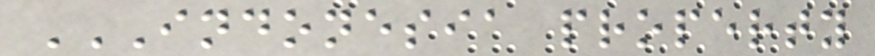INDONESIA PROPERTY
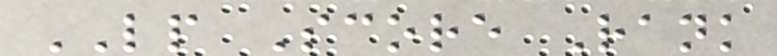LP Score Rank
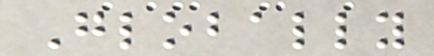Globally
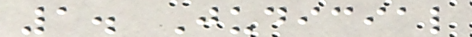1. Judicial
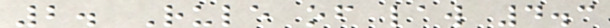2. Rule of law 4.3
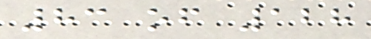83 of 128
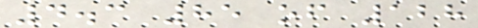4.3 85 of 128
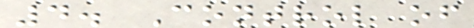4. Control of
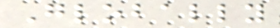Globally
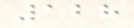128
